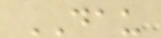DAU
